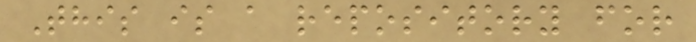This is a repository for
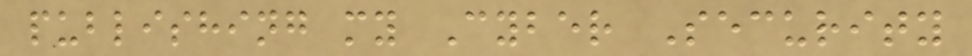publishing my Cyber Security
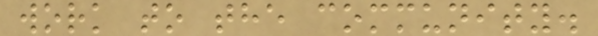work to the community.
